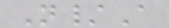N/A
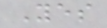Yes
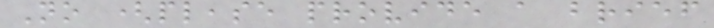No (please provide a brief
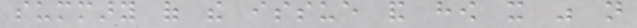summary of the issue and how it was not
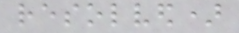resolved)
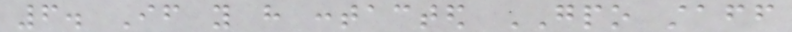6. If you have contacted GPO staff
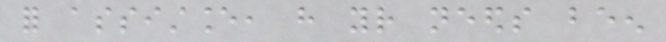for assistance, have your needs been
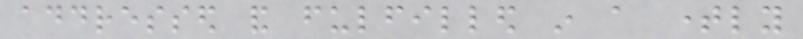addressed and fulfilled in a timely
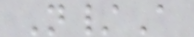N/A
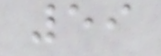59
